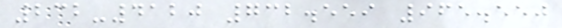232-4120 732.559 965.550
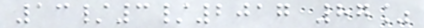13/3/2017 87%
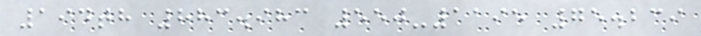194th 883.983 550-1195 75.239
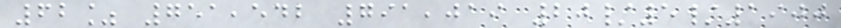62% 751,542 791,019 20/5/1900
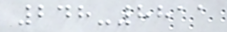248-8811
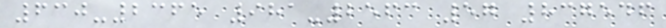630-2365 981-2563 57 837546
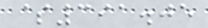$391.05
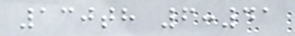130th 6:41
